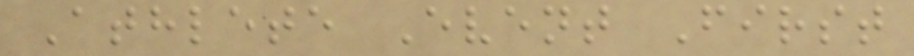Athlete Event First
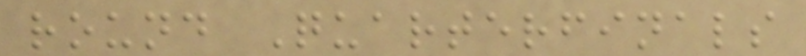round Quarterfinals
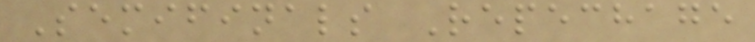Semifinals Repechage
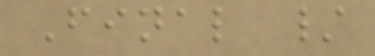Final /
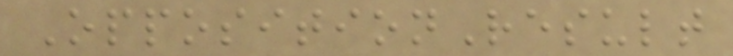OppositionResult
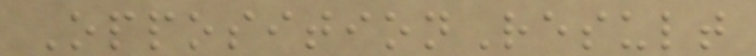OppositionResult
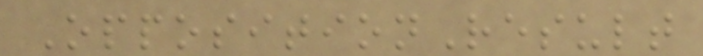OppositionResult
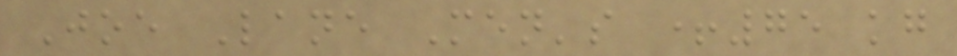Joe Lane Men's +75 kg
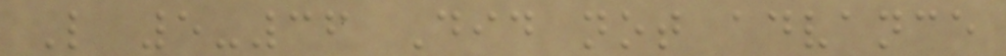L 5-36 Did not advance
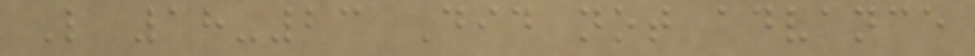L 18-23 Did not advance
